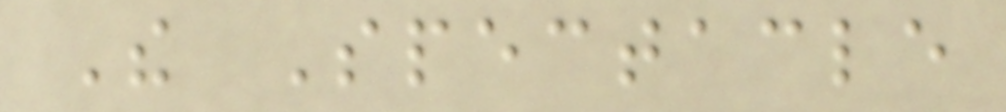The Spectacle
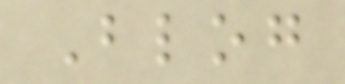Blog
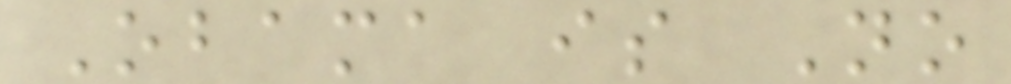Obama is No
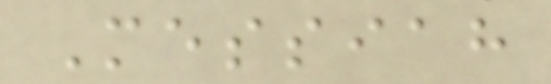Messiah
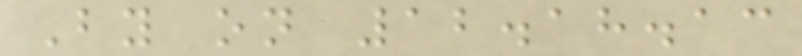By on 12.18.13
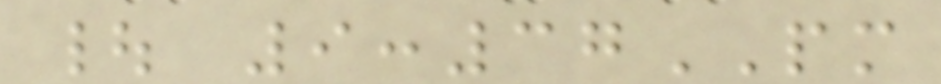| 9:37PM
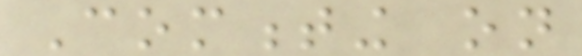Commenting on
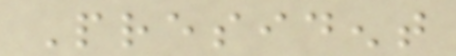President
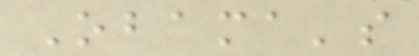Obama's
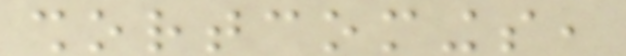shortcomings,
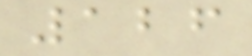126
